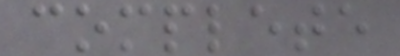complete
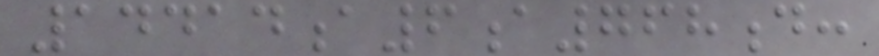14414a6a768d:
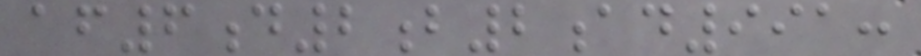af6d2b2ad991:
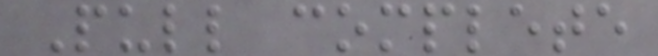Pull complete
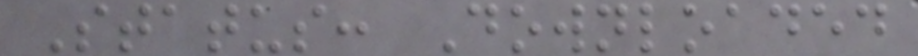Status: Downloaded
